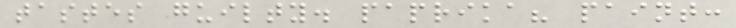tastes guilty. paprika? paint:
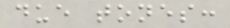due tones:
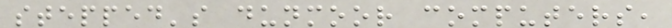stepped's dunmoor computers,
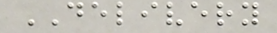DELIVERY
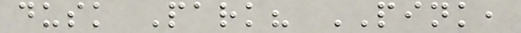dusk Park? PINK,
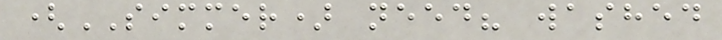(SIMMER) need? washed
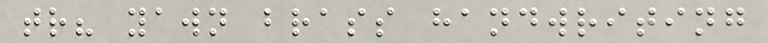tr? yawn brass handwriting
